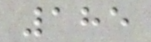185
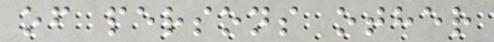of persons other
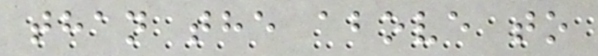than the above to
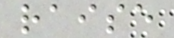raise
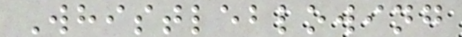Whistleblowing
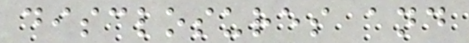disclosures and
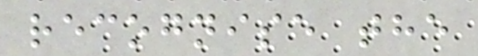recognise the
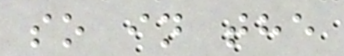so in the
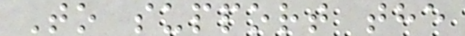To support the
